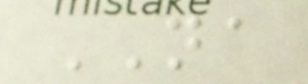NA
